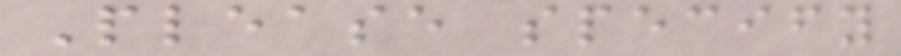Please specify
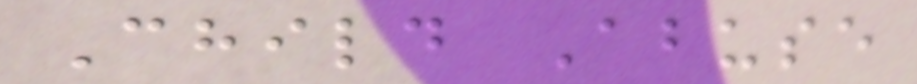Child Abuse
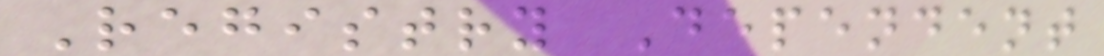Registry Dependent
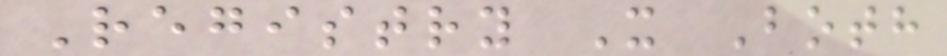Registry X Both
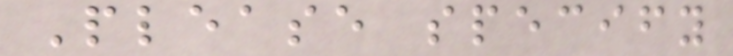Please specify
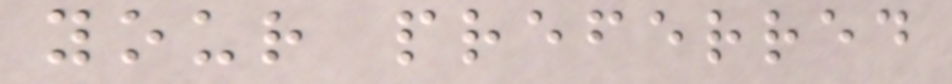your preferred
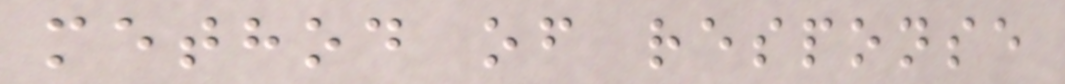method of response
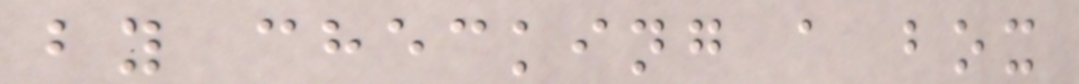by checking a box
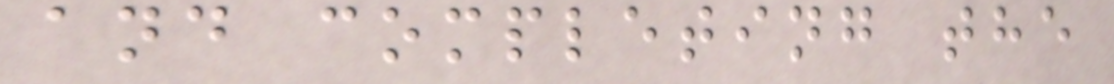and completing the
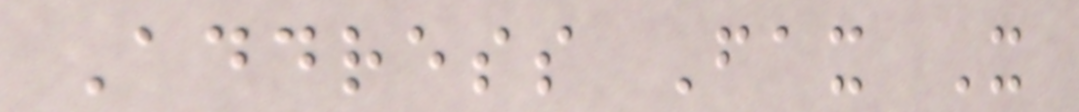Address Fax X
